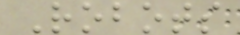Robots
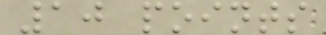10 points
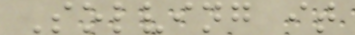Solving it
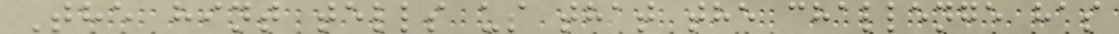The hint tells us that the challenge has
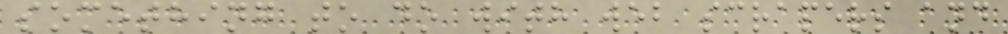something to do with web scrapers and
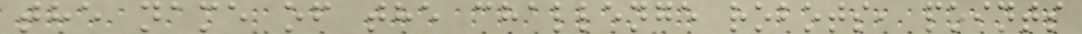the name of the challenge robots, points
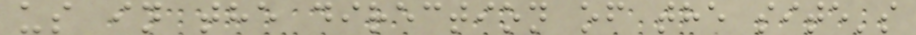us in the direction of the site's
